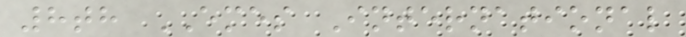8th EMES International
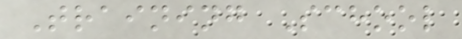Training School
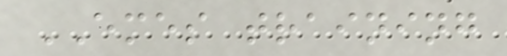EMES training
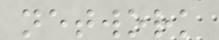network
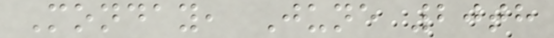Monday, June 20th
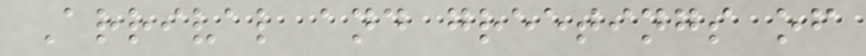Arrival and greetings of
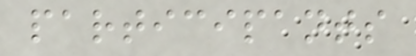participants
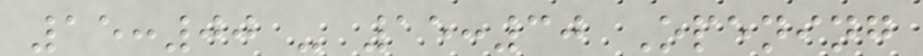15:00 - 15:30 Opening
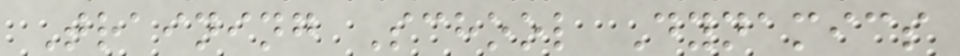Training School Dynamics
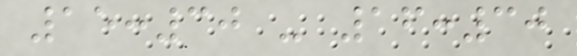15:30 - 16:30
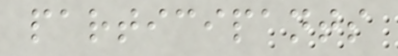participants
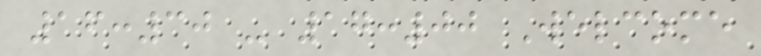16:30 - 17:00 Welcome
